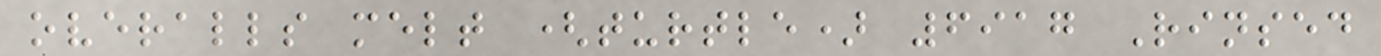overalls melt (turtle) 6917 Rinsed
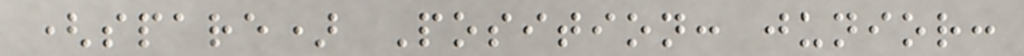(spare) Position: junior:
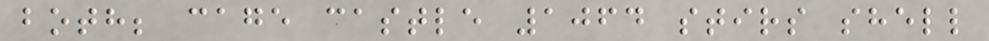both; cage castle 1064 stirs shell
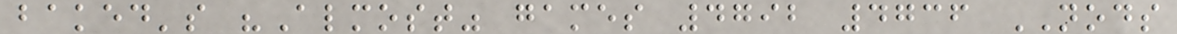baked's "Almost" games 4792 4736 NODS
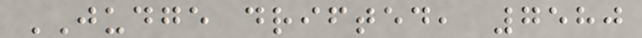JUDGE drifted, 7580
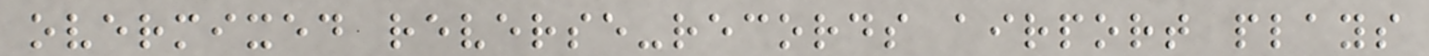overmixed reverse-records airport plays
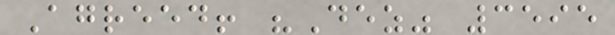Agreed! "Dez" 3595
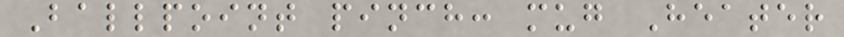Ballpoint pinch: mug Heater
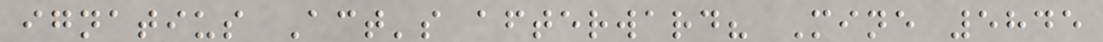ignatius Act's afterward? Mine 5845
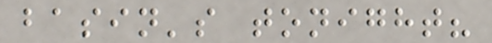basin's tonight?
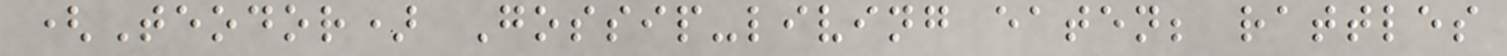(Teodor) Gossip-living eaten; rattles
